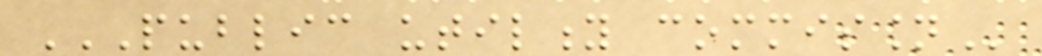PUBLIC UTILITY COMMISSION
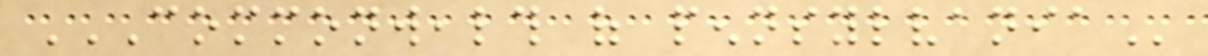COMMONWEALTH OF PENNSYLVANIA
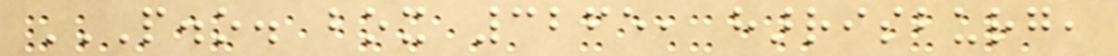P.O. BOX 3265, HARRISBURG,
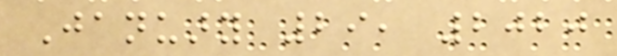January 29, 2020
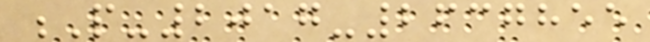P-2017-2637855
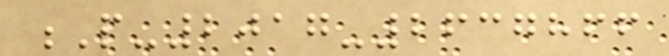P-2017-2637866
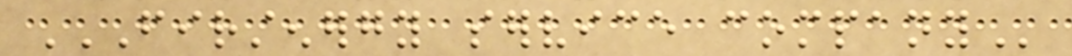FIRSTENERGY SERVICE COMPANY
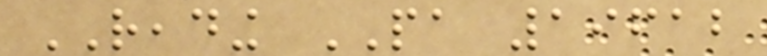READING PA 19612
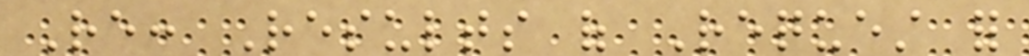Re: Results of Request for
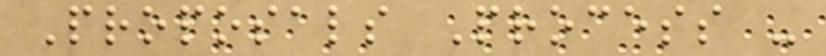Proposals Process -
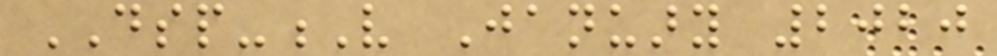DSP-V January 2020
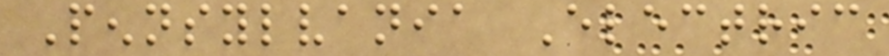Pennsylvania Electric
